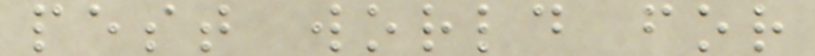pest world for
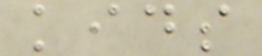kids
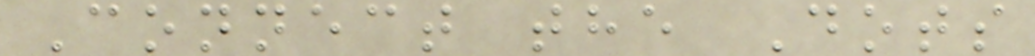Connect the Dots
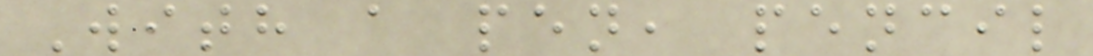With a pen, pencil
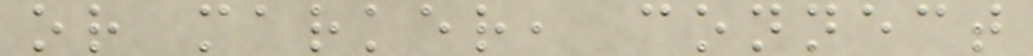or marker, connect
